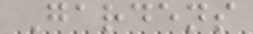Gardens
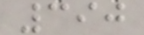390
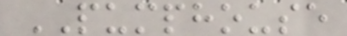PUMPHOUSE
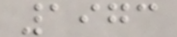1973
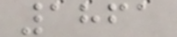1861
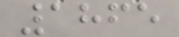1865
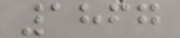1867
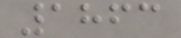1863
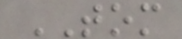TOM
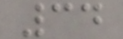34
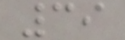39
